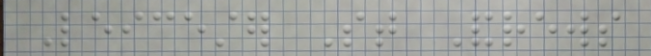Leicester St Andrews
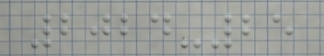2024-25
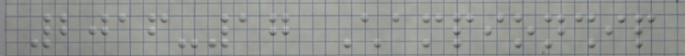2016-17 Championship
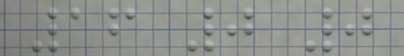16 0 0
